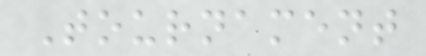Tournament
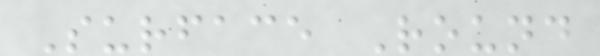Surface Round
